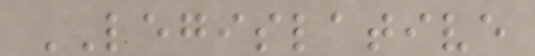LEGISLATIVE
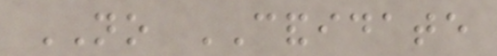NO CANDIDATE
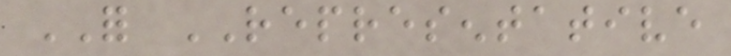FOR REPRESENTATIVE
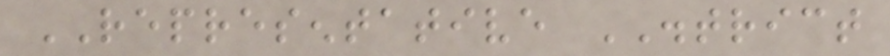REPRESENTATIVE DISTRICT
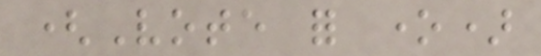(Vote for one)
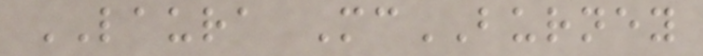LAURA McBURNEY
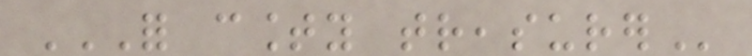FOR COUNTY TREASURER
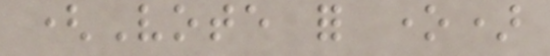(Vote for one)
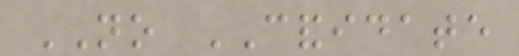NO CANDIDATE
